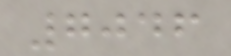7046
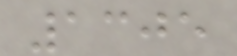1305
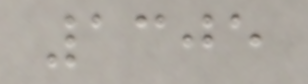1305
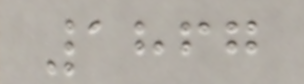1867
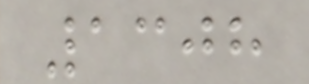1308
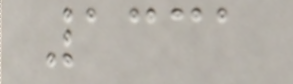1331
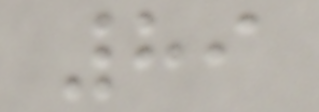89
